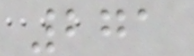271
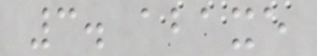3. abaxe
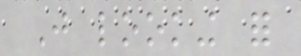Just looking for
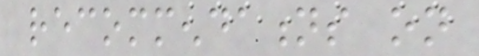recommendations on
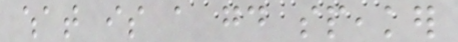what is a good speaker
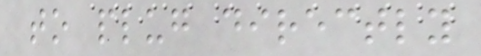to plug directly
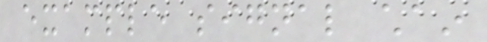example signal chain
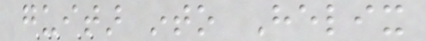guitar into Helix
